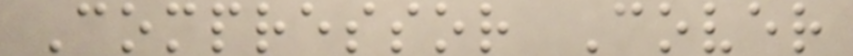Compressor Cover
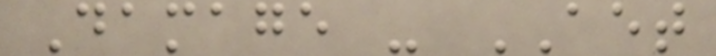Damage - AET
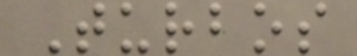Turbos
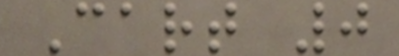Cart 0
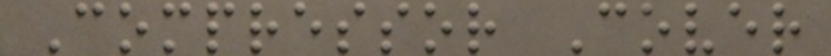Compressor Cover
